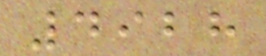4928
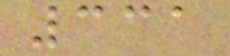331
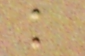k
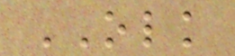OLK
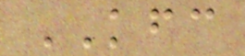KFC
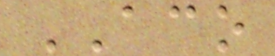ACO
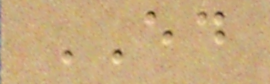ED
